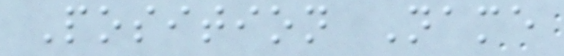Position Name
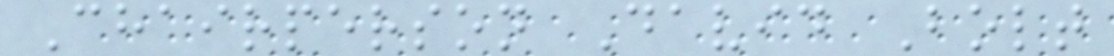Chairperson David Bolt
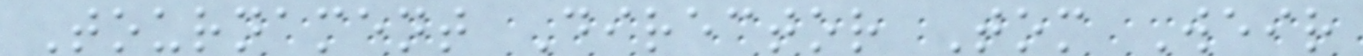Tournament Director Tom Weir
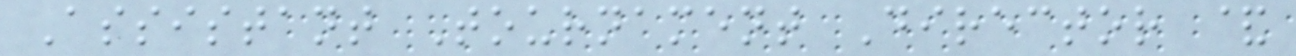Assistant Tournament Director &
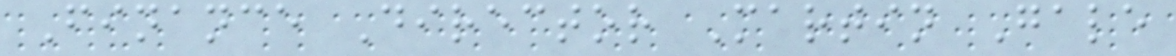Finance Director Martin Gale
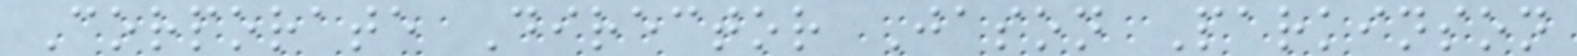Corporate Director Jason Parkinson
